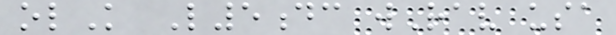olK L5dc wRav usa
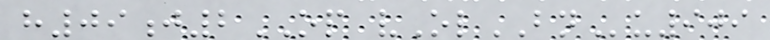h09j2OP vOlBNu909
